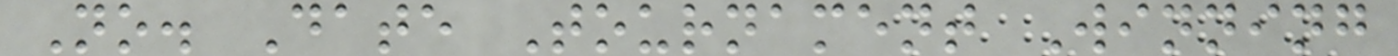No. Date Tournament Winning
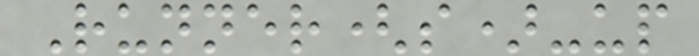Runner(s)-up
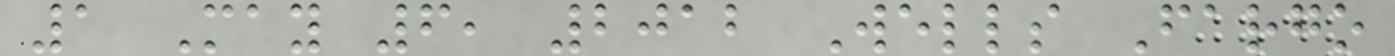1 May 6, 2012 Wells Fargo
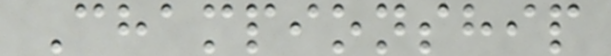Championship
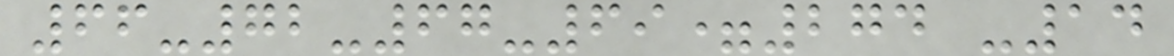66-72-67-69=274 -14
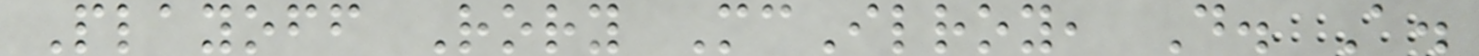Playoff Rory McIlroy, D. A.
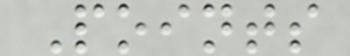Points
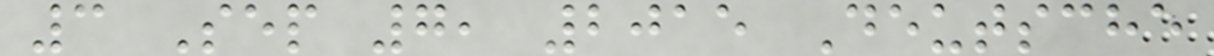3 Sep 7, 2015 Deutsche
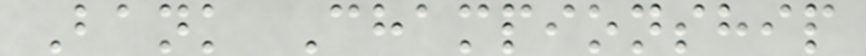Bank Championship
